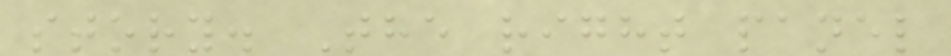story. The right panel
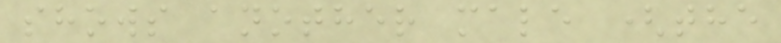shows another male (the
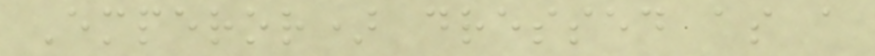Emperor) dressed as a
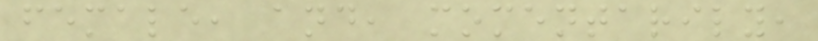female, and, momentarily,
